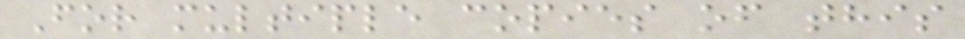For multiple copies of this
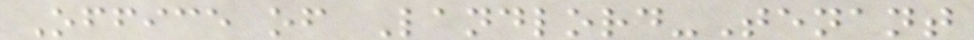Office of Landlord-Tenant
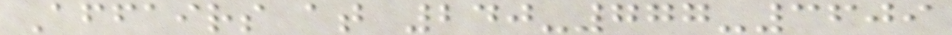Affairs at 240-777-3609
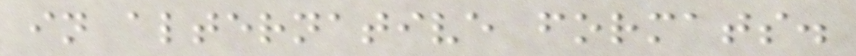in alternative formats.
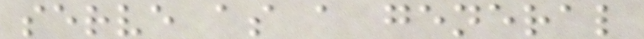serve as a general
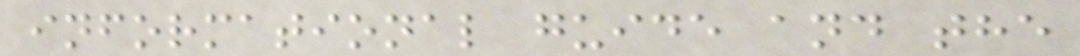informational guide and the
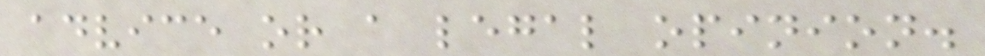advice or a legal opinion.
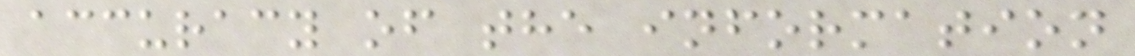accuracy of the information
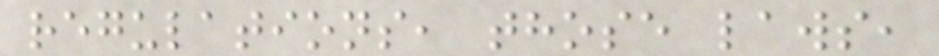regulations, those laws,
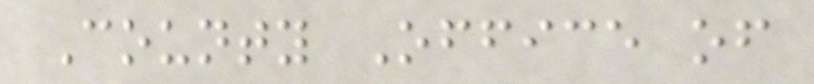County Office of
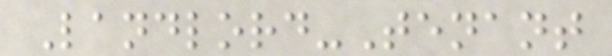Landlord-Tenant
